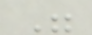"
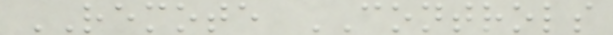REMOTE CONTROLS
